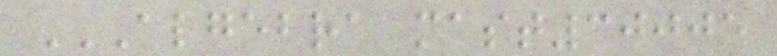ALGEBRA MAST30005
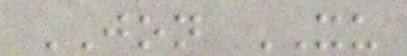JON XU
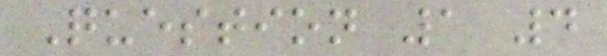Question 1 4
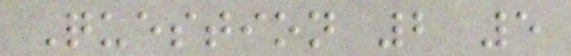Question 2 5
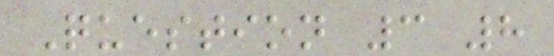Question 3 8
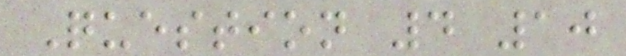Question 4 10
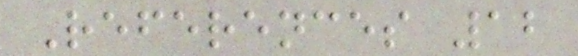References 12
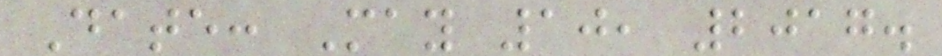Date: May 10, 2017.
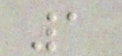1
